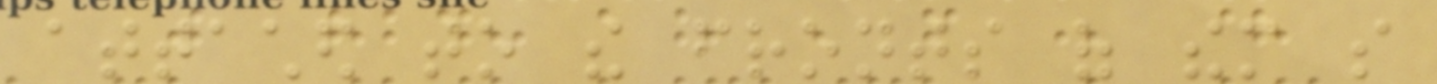attached to the fronts of them so
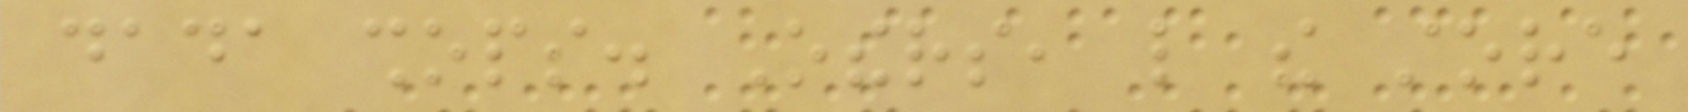dada shops. Others, like the store
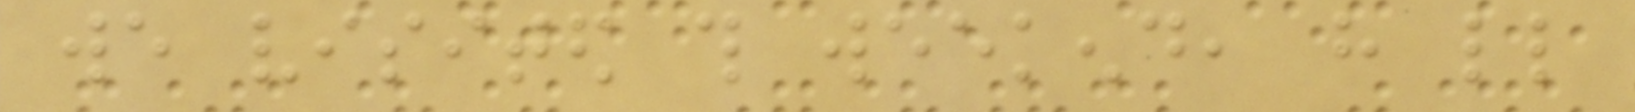we visited this weekend, have little
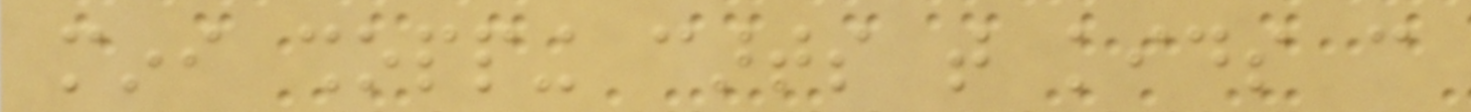mini shopping carts that kids can
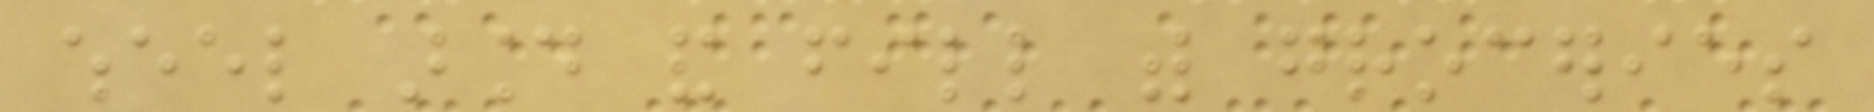wheel around and fill with groceries
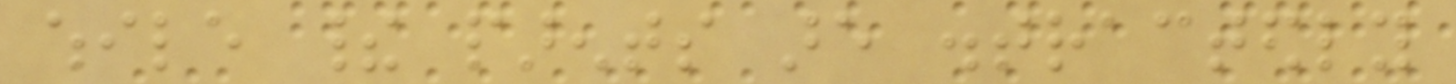while their parents are distractedly
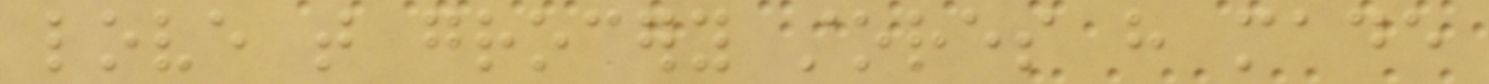love that grocery stores have made
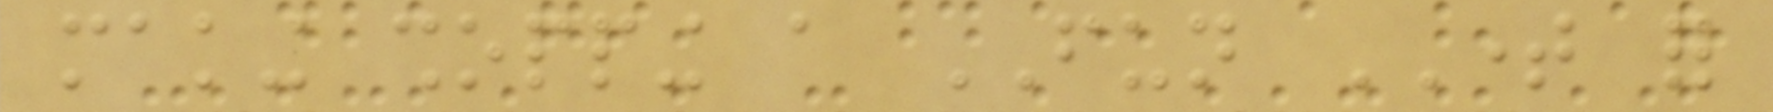making shopping a FUN TIME for
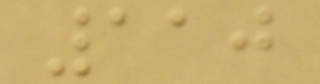110
